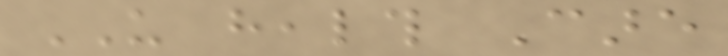US health Care
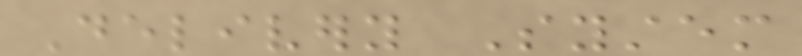Delivery System
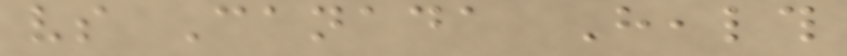vs Canada Health
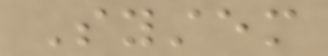System
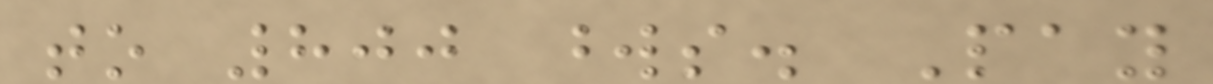to 800 words. Pay
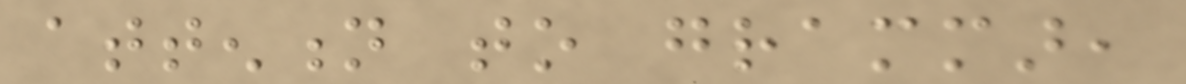attention to grammar,
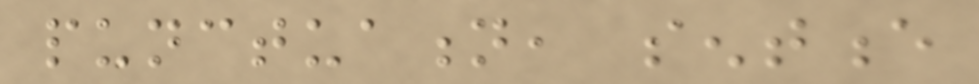punctuation, sentence
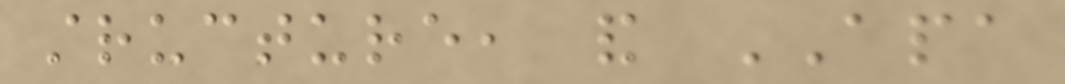structure, and APA
